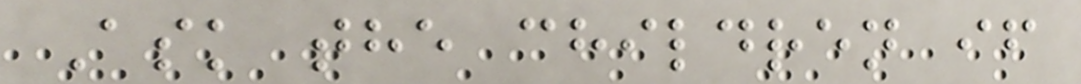Ask the children if
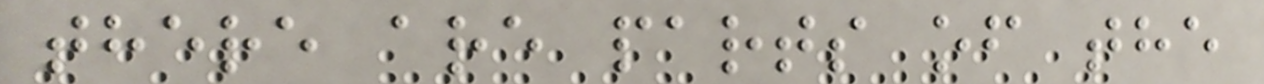there are parts of the
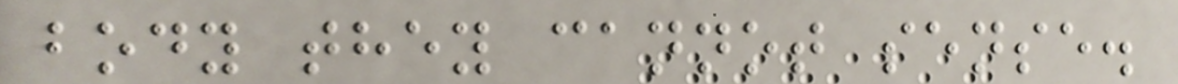body they cannot sense.
